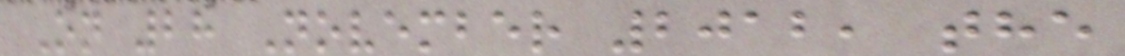On 28 November 2012, the
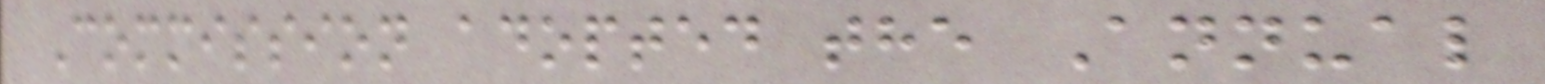Commission adopted the Annual
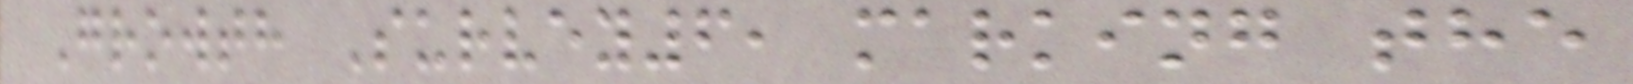Growth Survey6, marking the
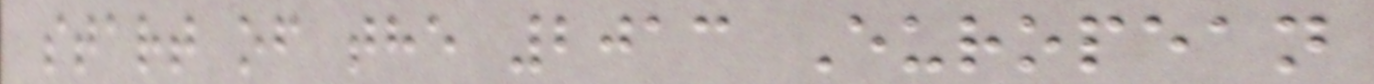start of the 2013 European
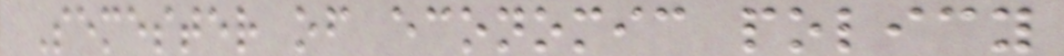Semester of economic policy
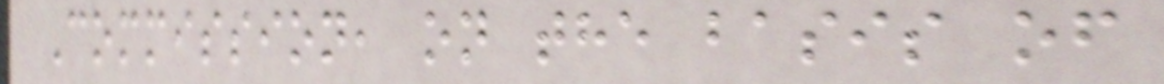Commission, on the basis of
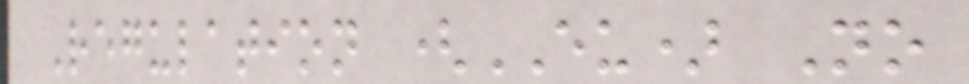Regulation (EU) No
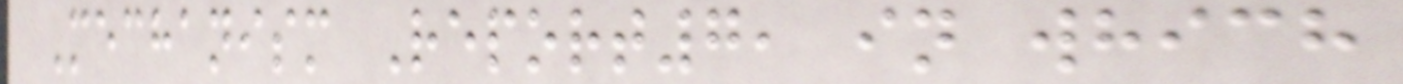Mechanism Report7, in which
